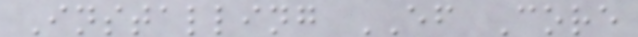Installing EF Core
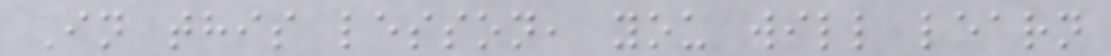In this lesson, you will learn
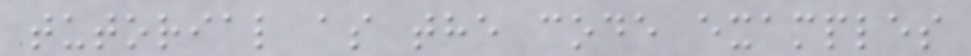tutorial as the code examples
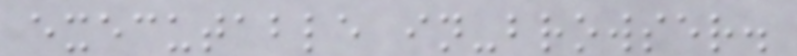executable in-browser.
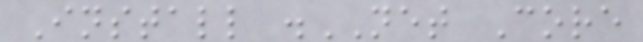Install .NET Core
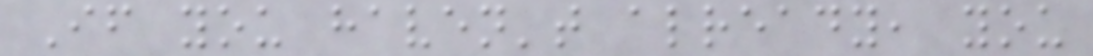If you haven't already, you
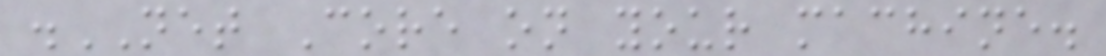.NET Core on your machine.
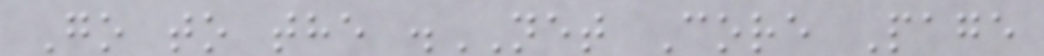Go to the .NET Core Page
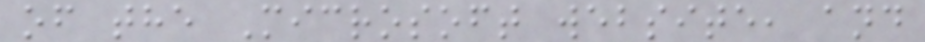of the Microsoft website, and
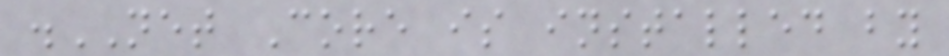.NET Core is installed by
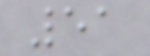51
